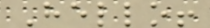Hello!
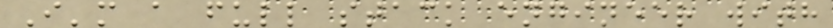I'm a full stack engineer with
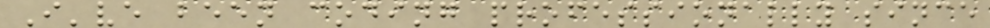I've been coding professionally since
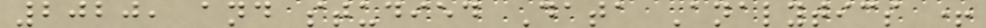2020, and studied Data Analytics +
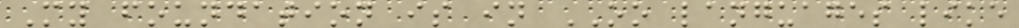My foundation is in OO languages like
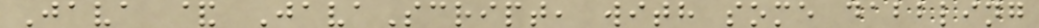Java & JavaScript, with some dabbling
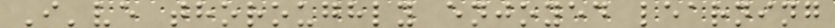I've thoroughly enjoyed learning
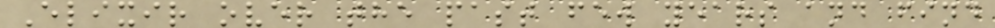Elixir over the past few years and find
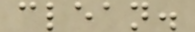clean.
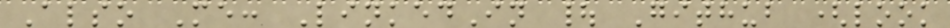Also Me: LinkedIn | Github (look
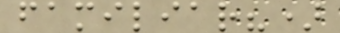familiar?)
